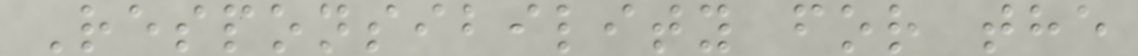Responsibility for the
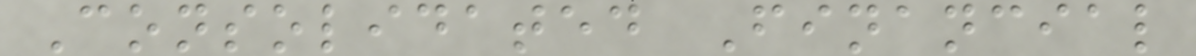Consolidated Financial
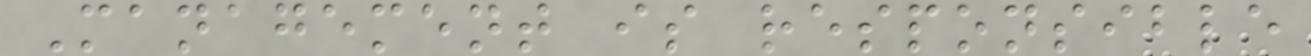Management is responsible
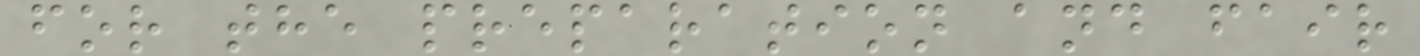for the preparation and fair
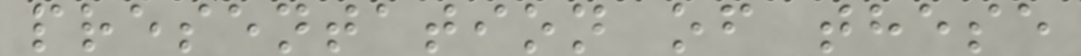presentation of these
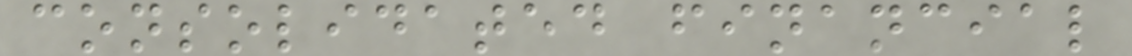consolidated financial
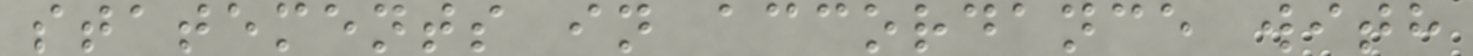statements in accordance with
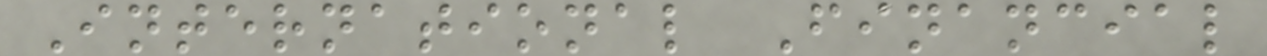International Financial
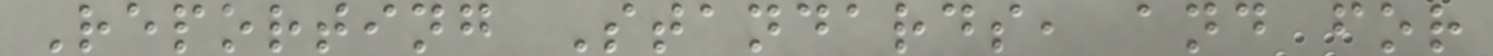Reporting Standards, and for
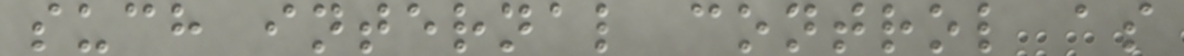such internal control as
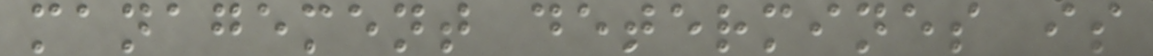management determines is
